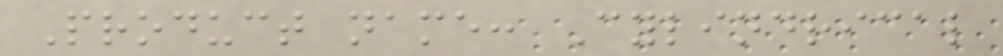Product name: Cylindrical
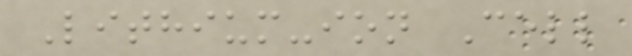Lithium-ion Cell
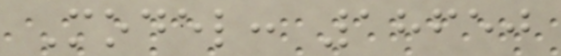Model: 18650
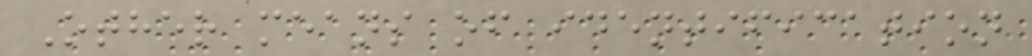Other means of identification
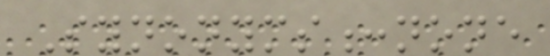Synonyms:none
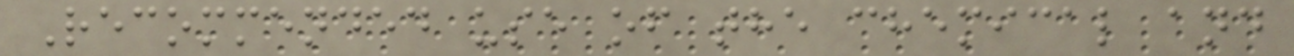Recommended use of the chemical and
